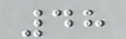48
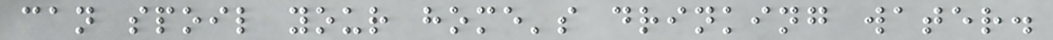can spoil your home's drinking water.
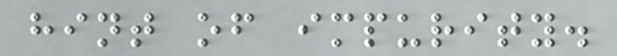hint of impurity.
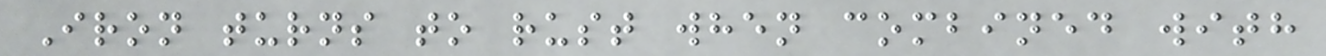Iron turns to rust when combined with
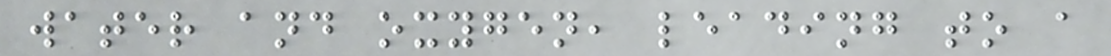water and oxygen, leading to a
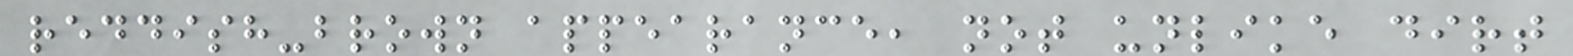reddish-brown appearance, not unlike dirt
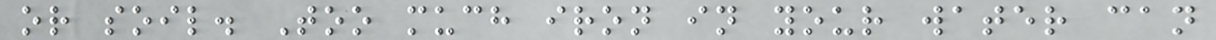or soil. Too much iron in your water can
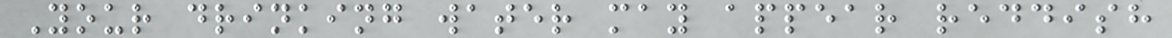Your drinking water may appear reddish
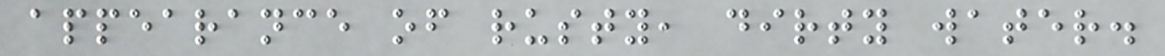appearance of rusty, dirty water.
